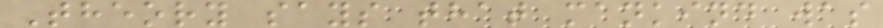Theory says that mankind was
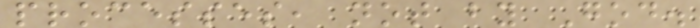processes, not by God.
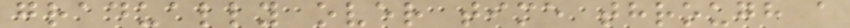gradually over time through a
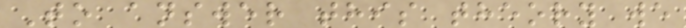To answer this theory we
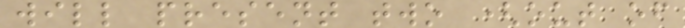will present two (out of
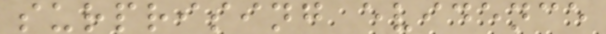surprising evidence
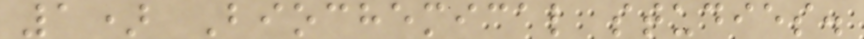1) Biochemical studies.
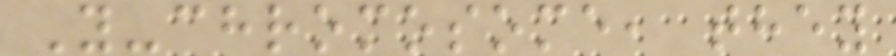Y-chromosome, they
